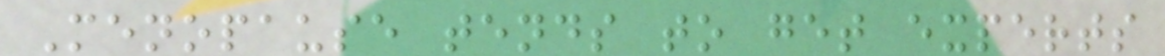Menopause tends to get experts
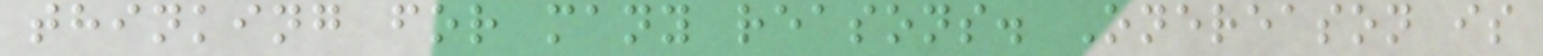thinking for many reasons. Onereason is
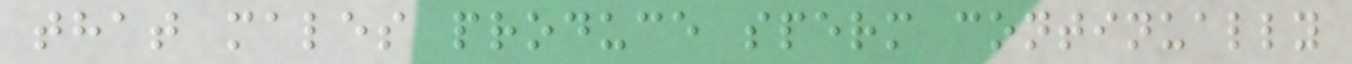that males produce sperm continually
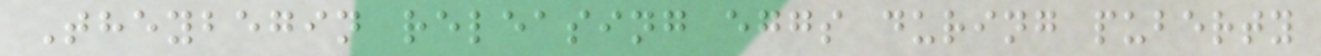Theybegin releasing eggs during puberty
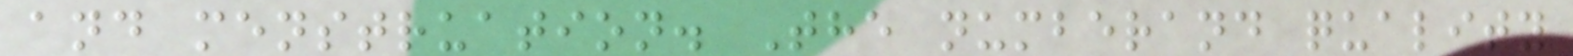and menstruation. The numberand quality
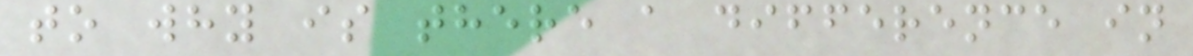to why is there a difference in
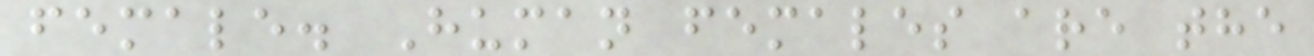female. Human females are the
